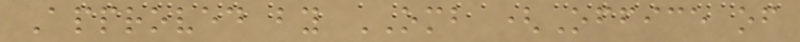Approved by OMB (Office of
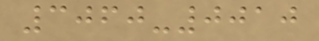3060-0010
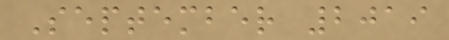September 2019
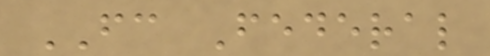FC Federal
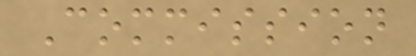Commission
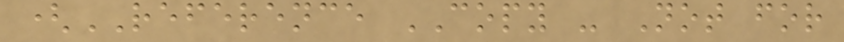(REFERENCE COPY - Not for
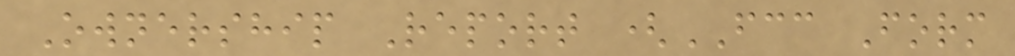Ownership Report (FCC Form
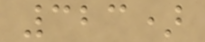323)
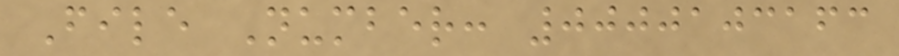File Number: 0000103163
